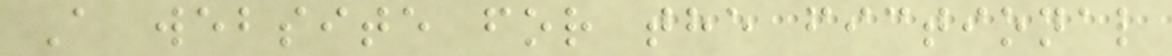A website for the fictional
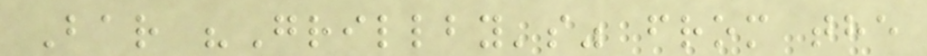Bar "Grillby's" from the
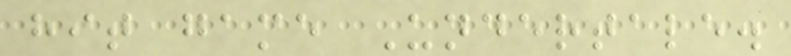hit game Undertale.
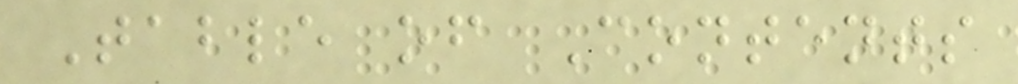Table of Contents
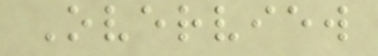Overview
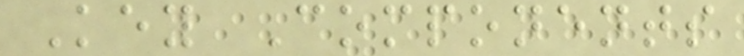Key Components
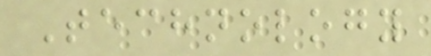Technology
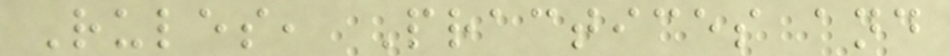Rules, Practices and
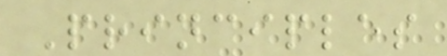Principles
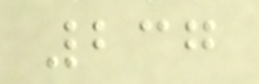237
